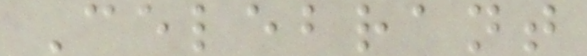Celebrant
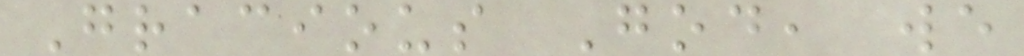Gracious God, we
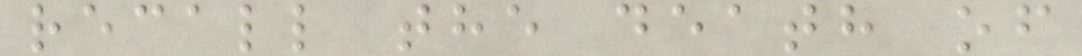recall the death of
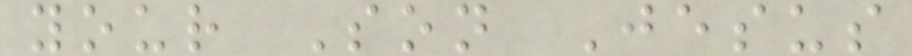your Son Jesus
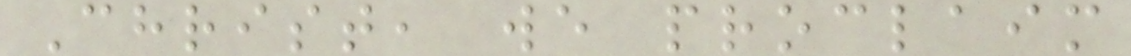Christ, we proclaim
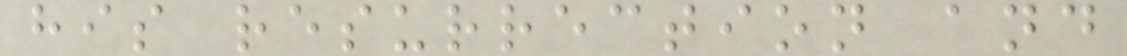his resurrection and
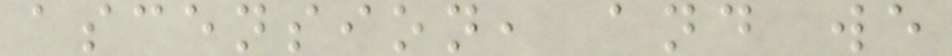ascension, and we
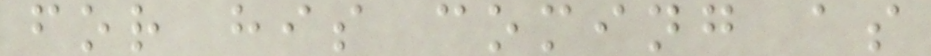for his coming as
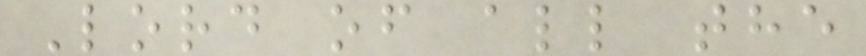Lord of all the
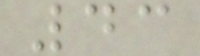43
